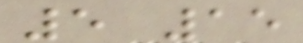5 15
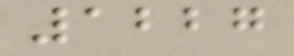1227
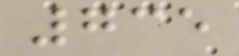735
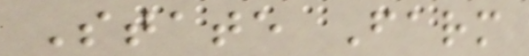State Farm
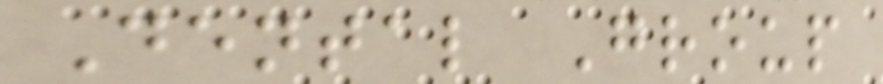Dental Group
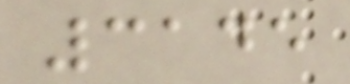3145
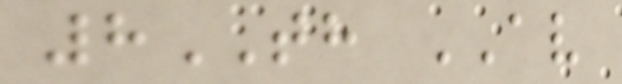8TH AV
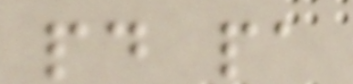pd pa
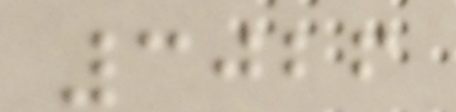3026
